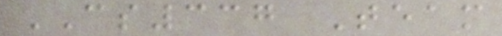CS337 Team
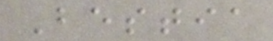Bestia
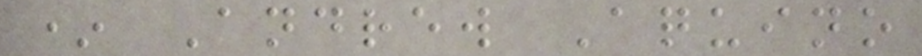* Andrew Aquino
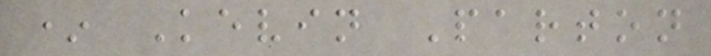* Kevin Parton
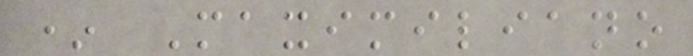* Maximiliano
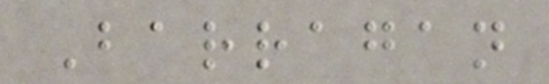Barragan
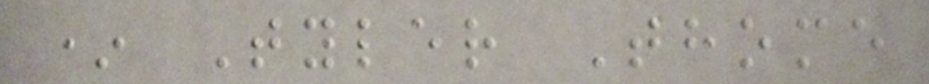* Tyler Thome
